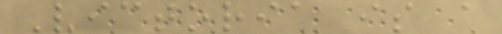Victoria is a
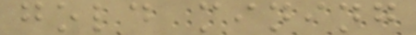gold mining
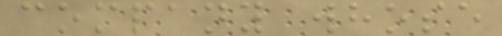company whose
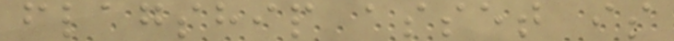flagship asset is
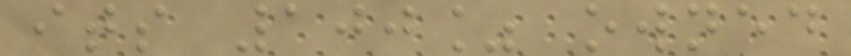its 100% owned
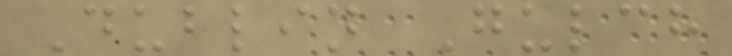Dublin Gulch
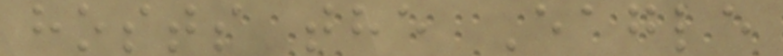hosts the Eagle
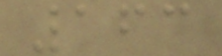163
